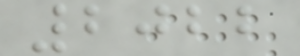2022
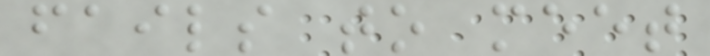fails to meet
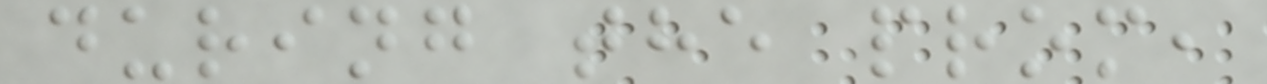during the prom,
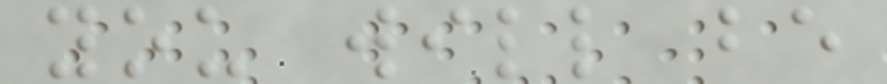you will be
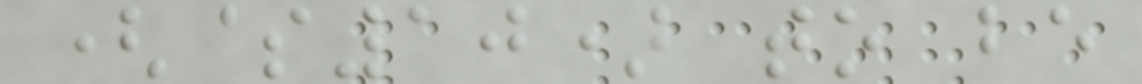($10) to be
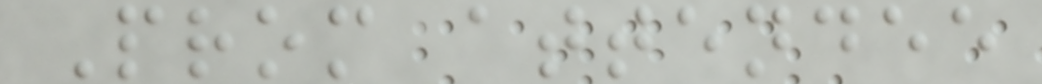Prom attendee
